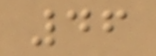46
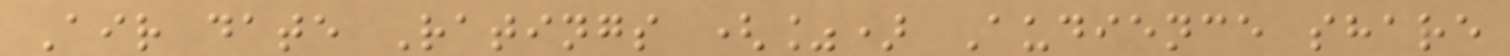Air date Ratings (%) Audience share
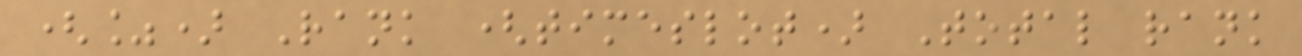(%) Rank (timeslot) Total rank
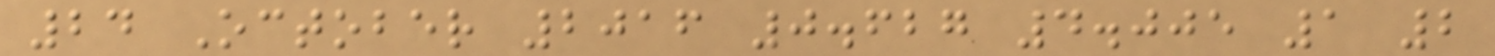24 October 2016 0.627 4.005 1 2
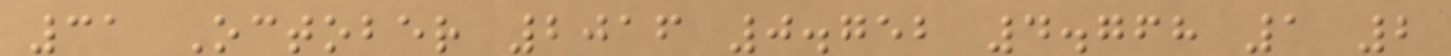31 October 2016 0.752 4.768 1 2
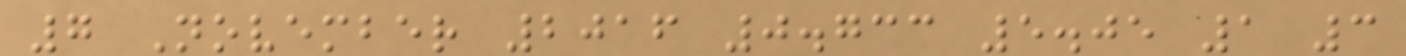7 November 2016 0.733 5.05 1 3
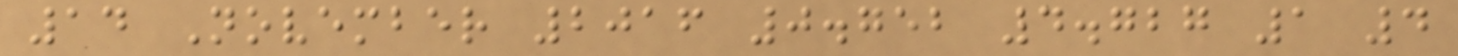14 November 2016 0.752 4.727 1 4
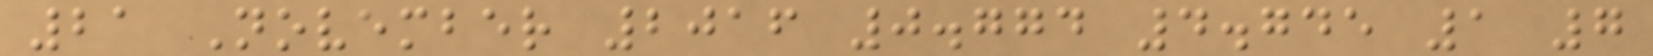21 November 2016 0.774 4.745 1 7
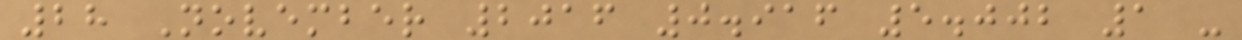28 November 2016 0.916 5.002 1 -
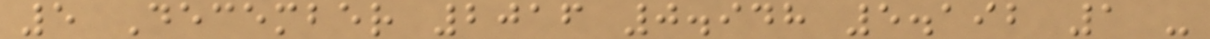5 December 2016 0.948 5.192 1 -
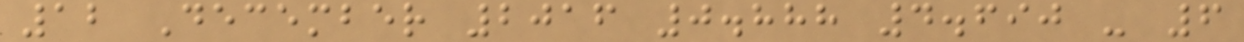12 December 2016 0.888 4.690 - 6
